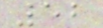52
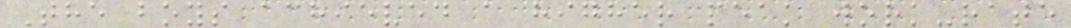The boys achieved a higher peak work-rate
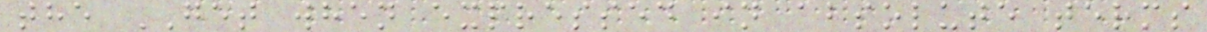the GET when expressed in absolute terms
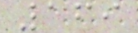169
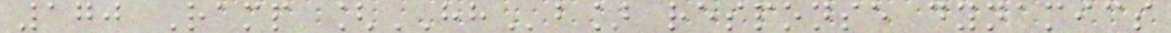170 Ramp [HHb] response dynamics
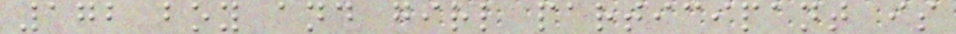172 boy and girl participant is
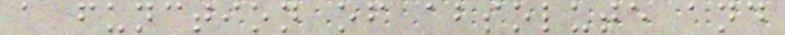a function of absolute and
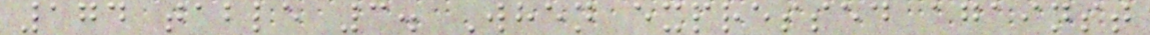174 table 3. When expressed against
